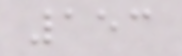153
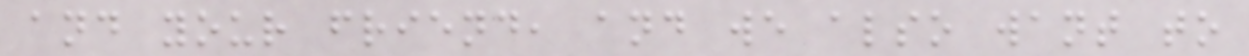and your friend, and we also want to
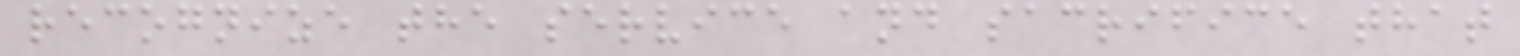recognize the service and sacrifice that
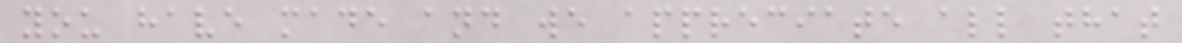you have made and we appreciate all that
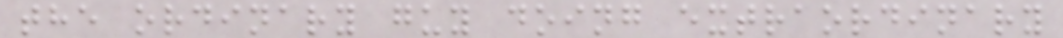the ordinary guy doing extraordinary
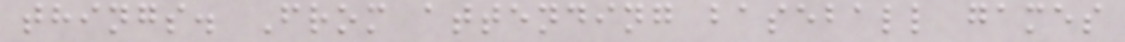things. From attending baseball games
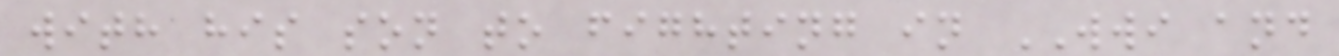with his son to fighting in WWI and
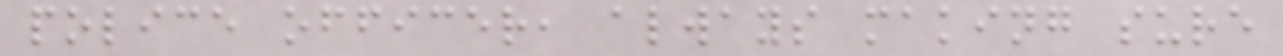police officer, always making sure
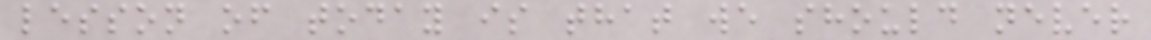lesson of today is that we should never
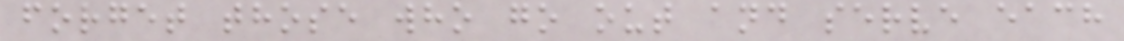forget those who go out and serve each
